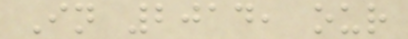In 2014, our
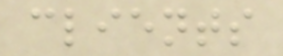clients
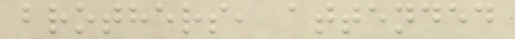brothers, attended
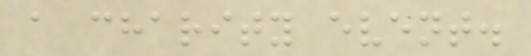a charity event.
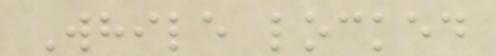While locked
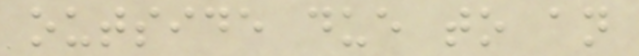outside due to an
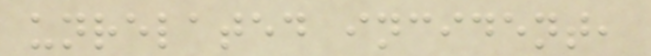unrelated incident,
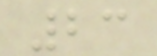23
